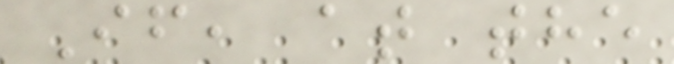If, at the
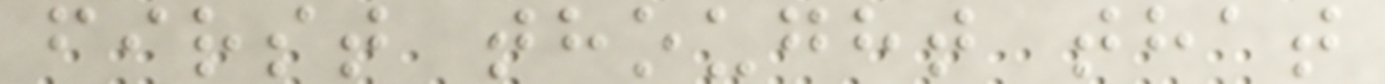first thought that
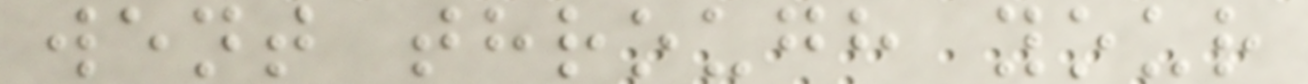went through your
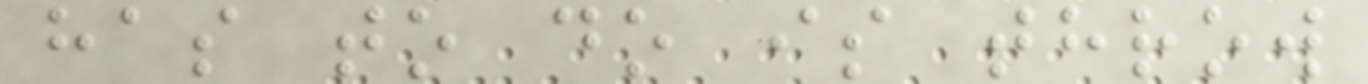has to do is throw
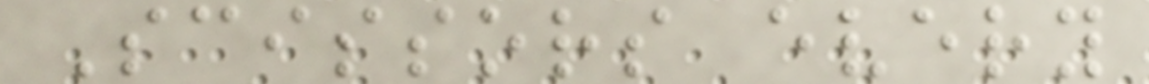Scissors every
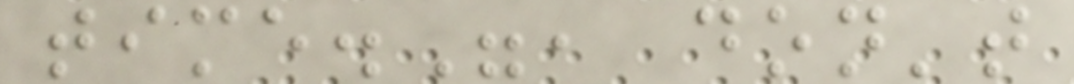time.", don't
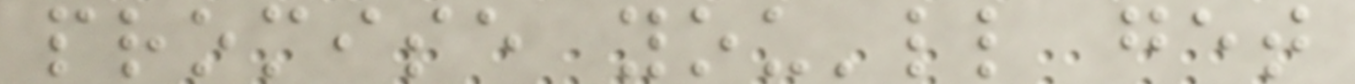promise you'll get
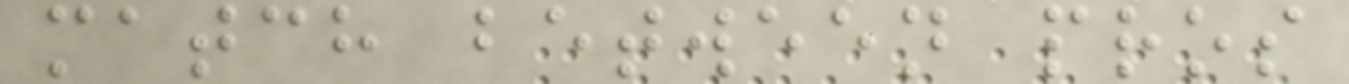match between pros
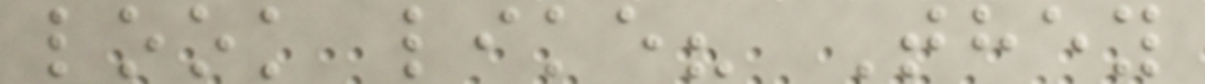look like? They
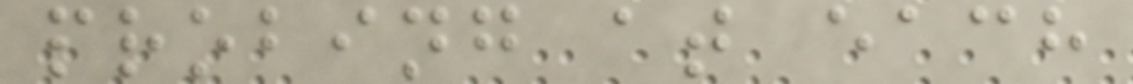probing at each
